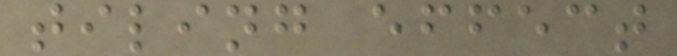tiling effect
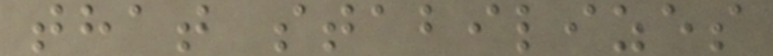that stabilizes
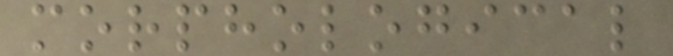morphological
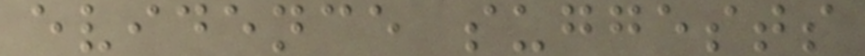evidence suggests
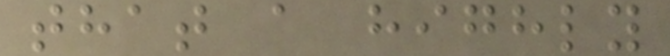that a highly
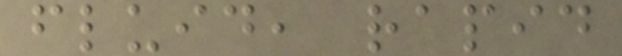fluid, rapid
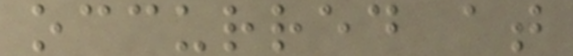occurred at
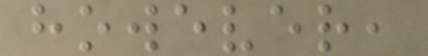however,
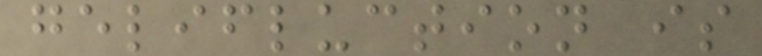gelifluction is
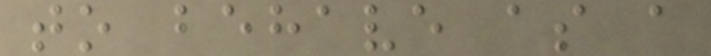to behave as a
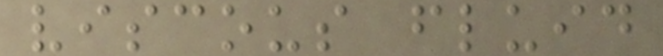viscous fluid
